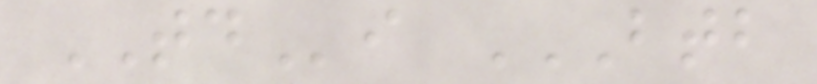TDi BTB
